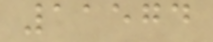11574
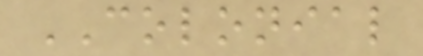COLONIAL
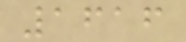1616
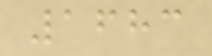1683
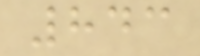843
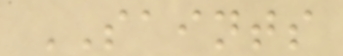SAINTS
